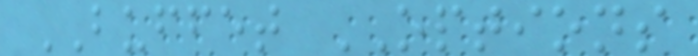BUFFET OPTIONS
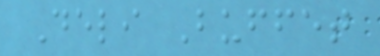Deli Buffet
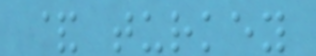& turkey
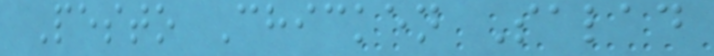Pesto Chicken Salad
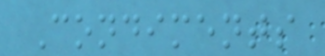Condiments
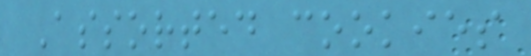Assorted cookies
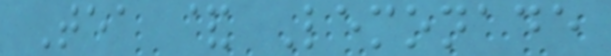Tea & Lemonade
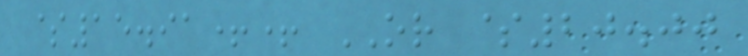$15.91++ OR $20.00
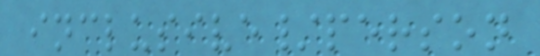inclusive/person
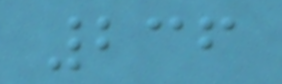236
